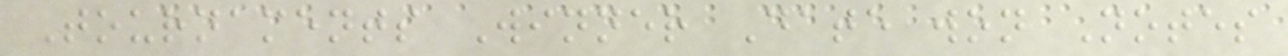Tournaments Winner Date won Notes
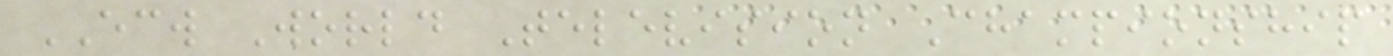ECW World Television Championship
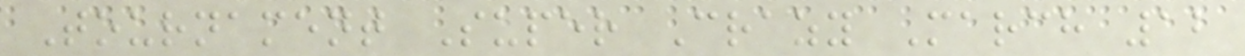Tournament Super Crazy March 12
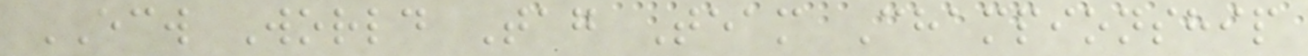ECW World Tag Team Championship
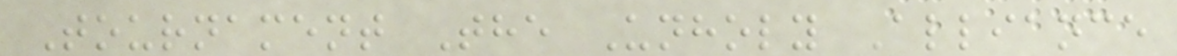Tournament The Unholy Alliance
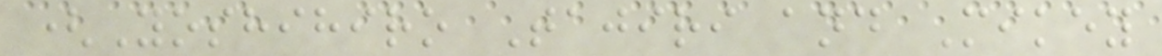(Yoshihiro Tajiri and Mikey
